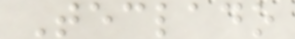Teclado
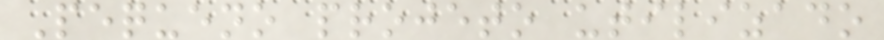Pequeno projeto utilizado
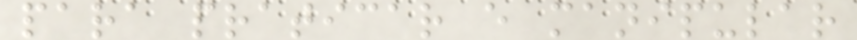para praticar e manipular
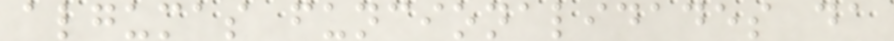algumas funcionalidades da
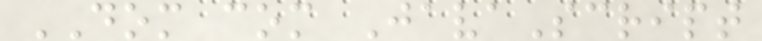DOM com JavaScript
